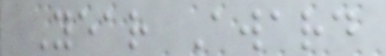Year Award
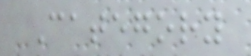Category
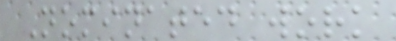Nominated work
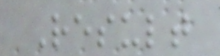Result
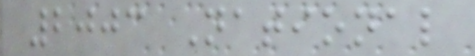2003 National
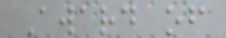Award of
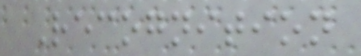Recognition
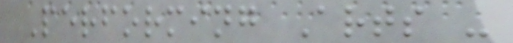Performing Arts -
